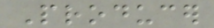Producer
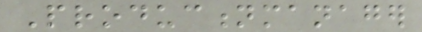Productionmanager
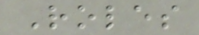Roles
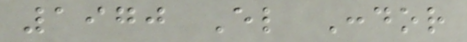1970 El Condor
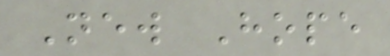New Hope
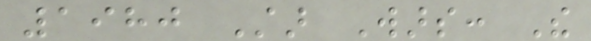1980 Star Wars: The
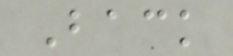Back
